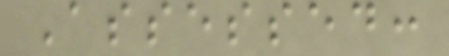Assessed:
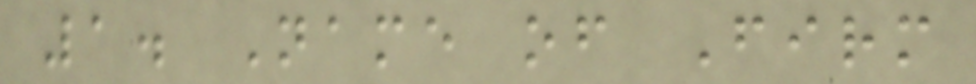1. Name of Firm
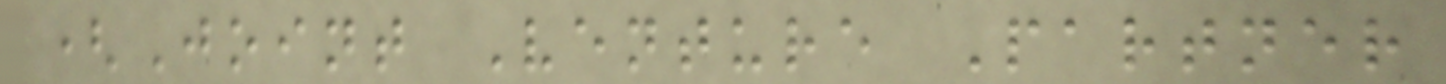(Joint Venture Partner
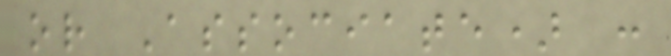or Associate) :
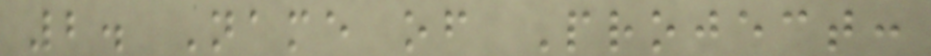2. Name of Project:
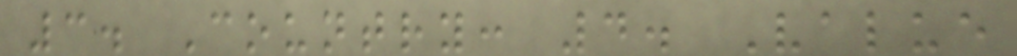3. Country: 4. Value
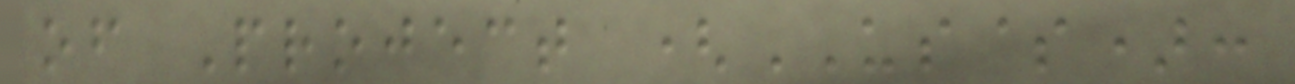of Project (US$):
